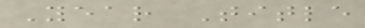Year Title
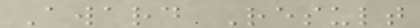Award Result
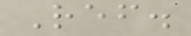Ref.
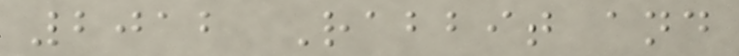2012 Rabbit and
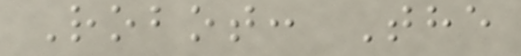Robot: The
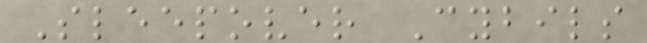Sleepover Cybils
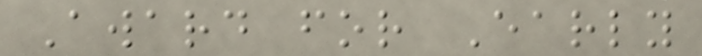Award for Early
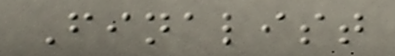Finalist
